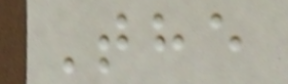The
